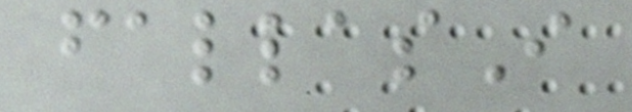fallasI
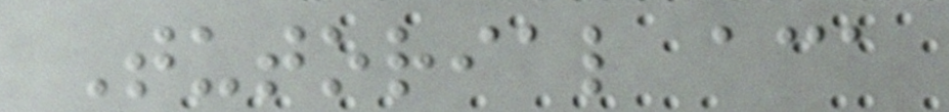Tutorial aca
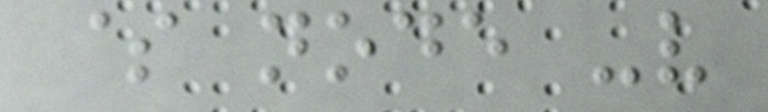$ node -v
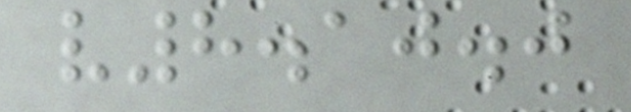v8.10.0
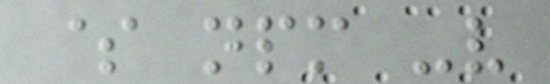$ npm -v
